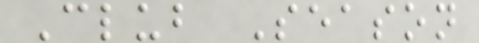Club Season
